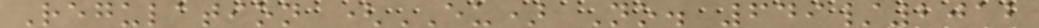Regulation (EU) No. 649/2012
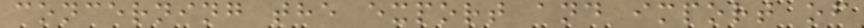concerning the export and import of
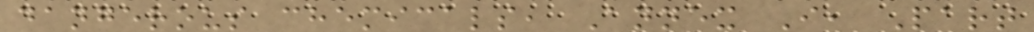dangerous chemicals, Annex I, Part
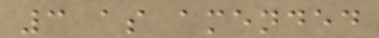3 as amended
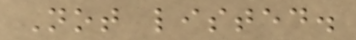Not listed.
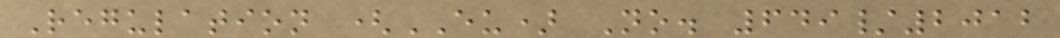Regulation (EU) No. 649/2012
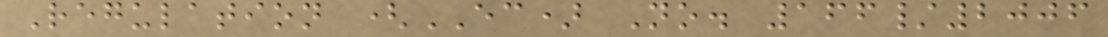Regulation (EC) No. 166/2006
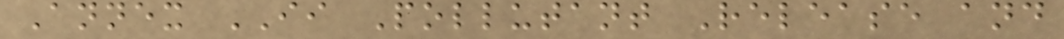Annex II Pollutant Release and
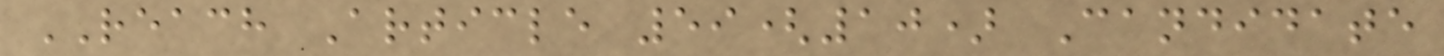REACH Article 59(10) Candidate
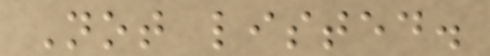Not listed.
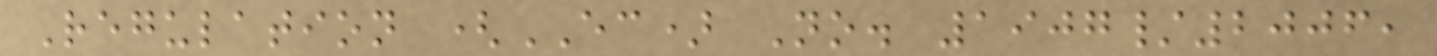Regulation (EC) No. 1907/2006,
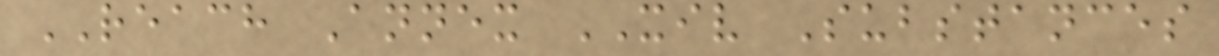REACH Annex XIV Substances
